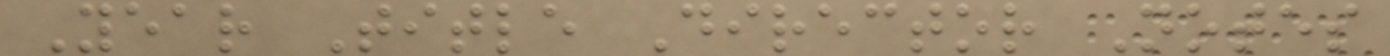Year Title Director Notes
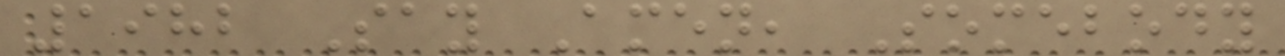1982 Say Amen, Somebody
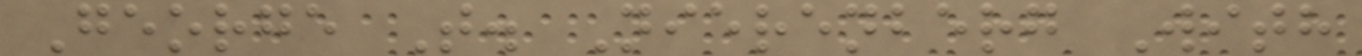George T. Nierenberg With
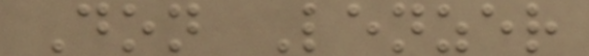Don Lenzer
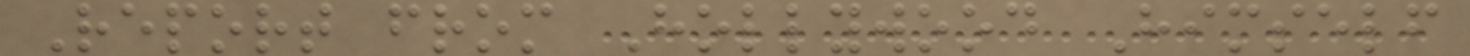Report from Hollywood Himself
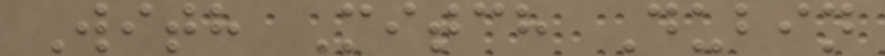With Mitch Dubin
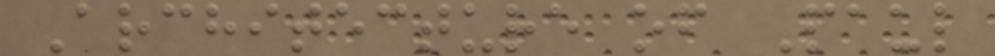Architecture of Paul
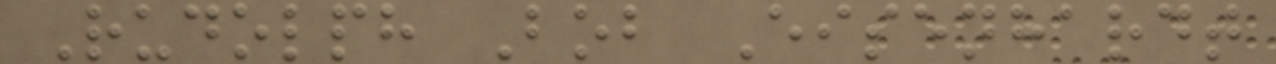Rudolph Bob Eisenhardt
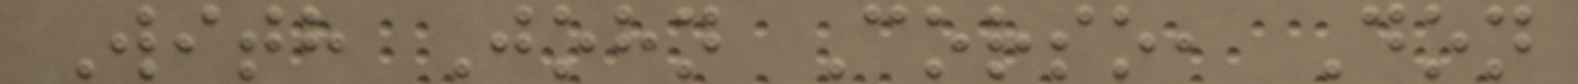With John Corso, Don
